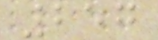257
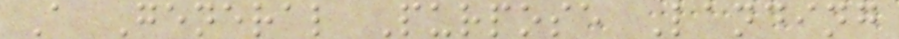A General Purpose Landing
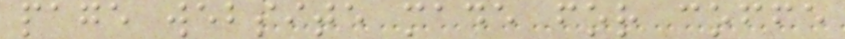page website made for coffe
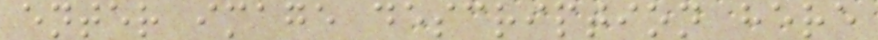enter image description here
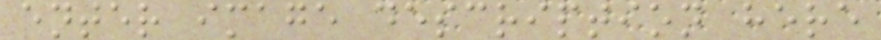enter image description here
